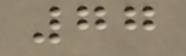77
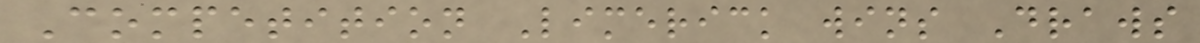Competition Limerick wins Draws
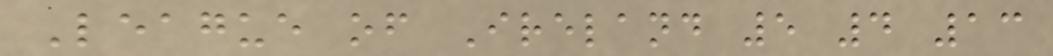League of Ireland 5 4 13
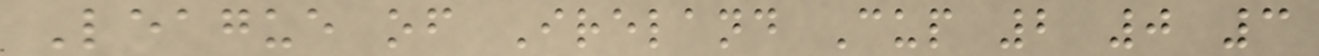League of Ireland Cup 2 0 3
